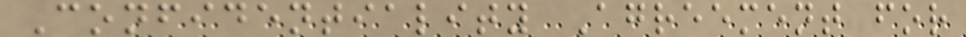Confidentiality Agreement for
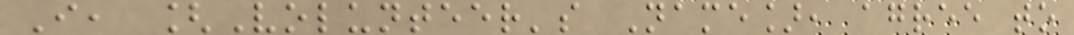I, [Volunteer's Name], agree to
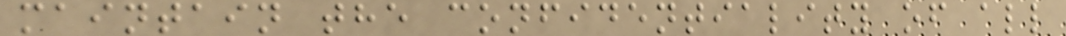maintain the confidentiality of all
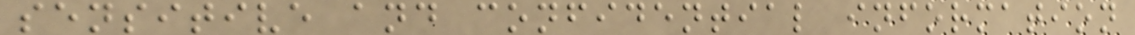sensitive and confidential information
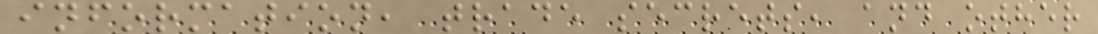information, trade secrets, and other
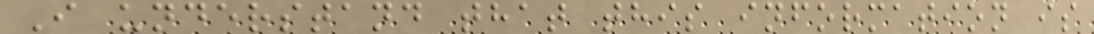I understand that this information is
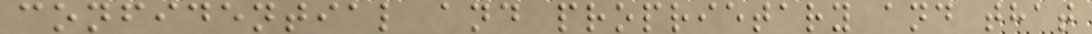confidential and proprietary and that
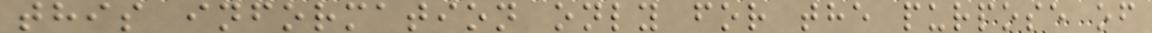this information only for the purpose of
